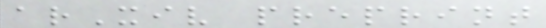arXiv preprint
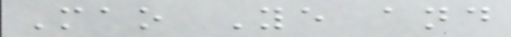Mao Ye and
